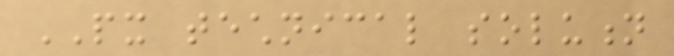PX technical solution
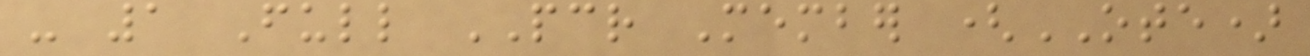- 1 Full PCR Member (OTE)
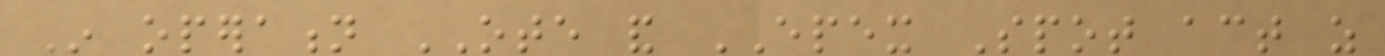In operation OTE and EPEX Spot act as
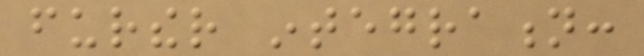further integration:
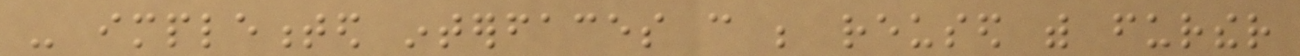- implemented interfaces can be reused with further
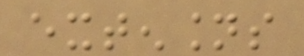extensions
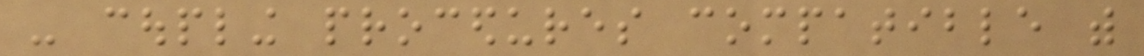- coupling procedures compatible with
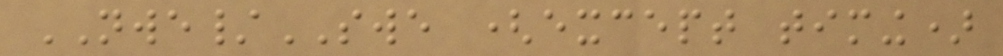NWE/SWE (except timing)
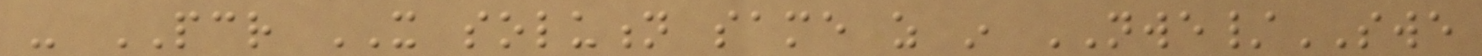- PCR IT solution same as in NWE/SWE
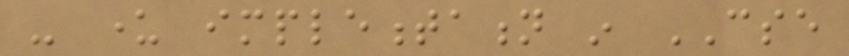- under implementation in CSE
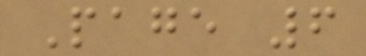Page 6
